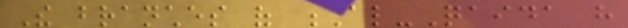The branches of Al-Qaida have
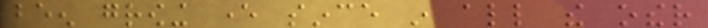been growing ever since in all the other
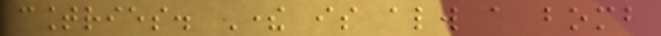countries. There is always a bomb
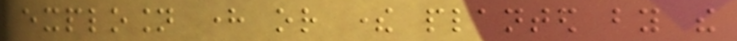explosion here or there planted by the
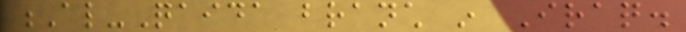Al-Qaida branch in Iraq.
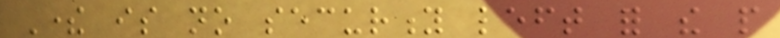There is no security left for the people
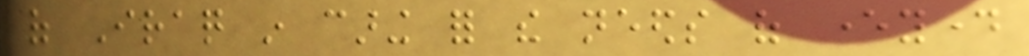of Iraq in caring for the needs of everyday
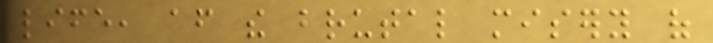life, after the brutal misery of
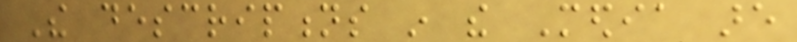The descriptions in the Media are
